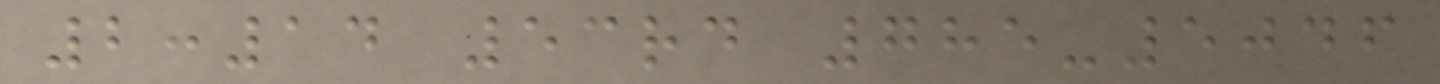2:14 53rd 785-5046
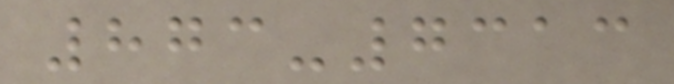873-7313
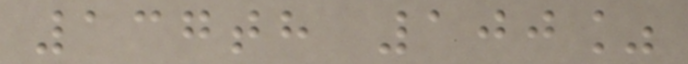137th 100%
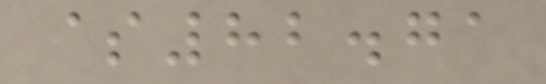$82.71
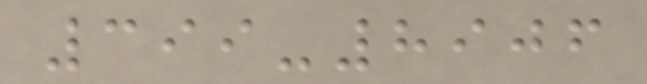399-8906
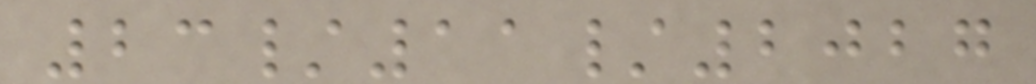23/11/2027
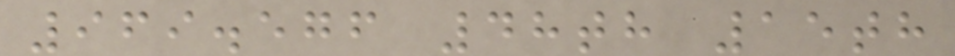969.576 48th 15th
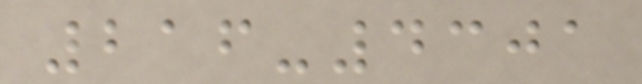216-4301
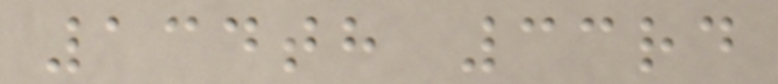134th 33rd
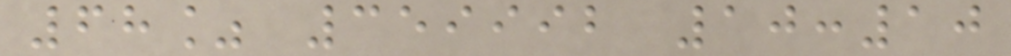68% 359992 10:10
